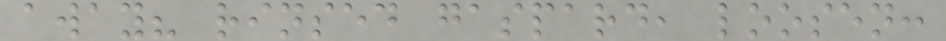away? rinsed gaspard, loosen:
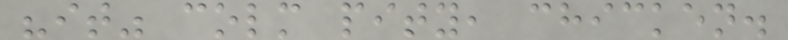"it" colm pity, chicken.
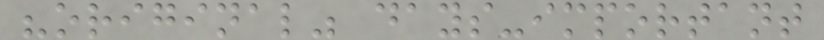"original" days-important
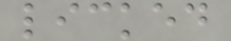licked
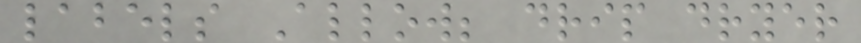labels Allow; drip dryer
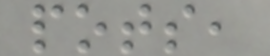pots,
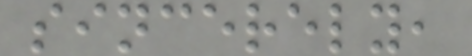sincerely,
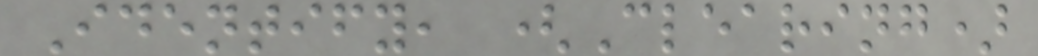Identify, (Clearing)
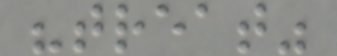"treat"
